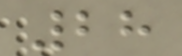28
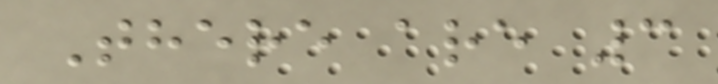There are 3
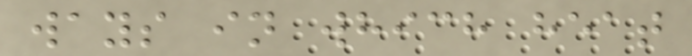ways in which heat
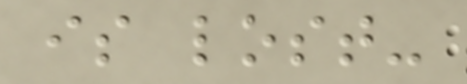is lost-
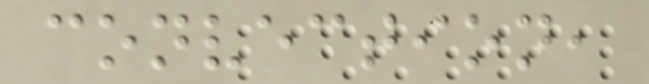convection,
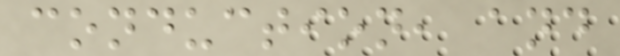conduction, and
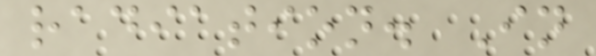radiation. In
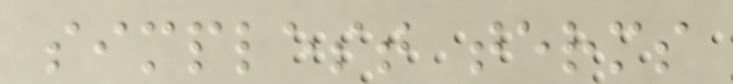simplest terms
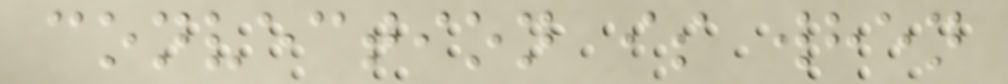convection is when
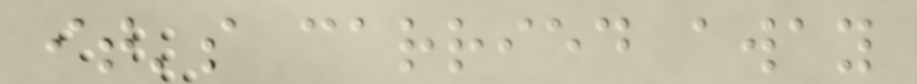it's carried away
